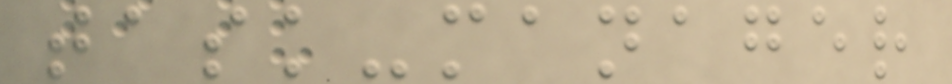task-manager
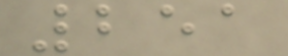251
